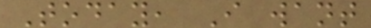Today, I want
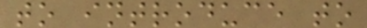to introduce to
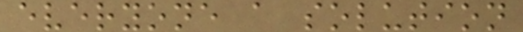everyone a solution
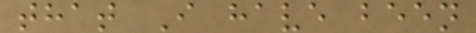that I have been
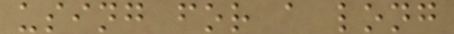using for a long
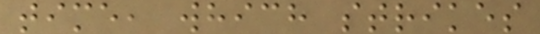time, which strikes
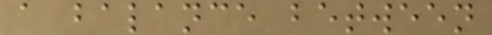a balance between
